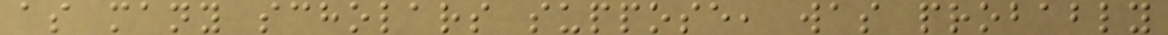as many scholars suppose, was probably
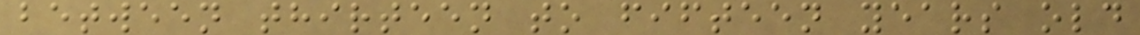between thirteen to fifteen years old
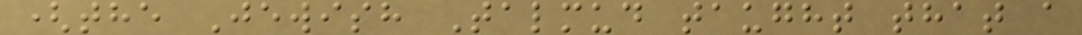(the Jewish Talmud taught that a
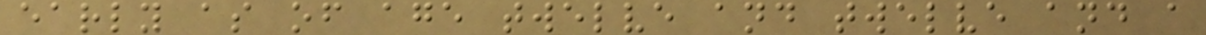early as of age twelve and twelve and a
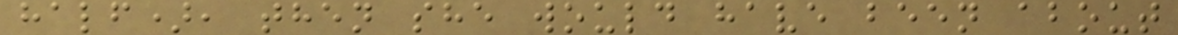half), then she would have been about
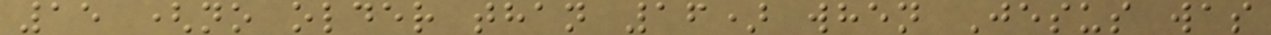15 (no older than 16) when Jesus was
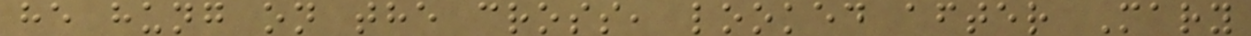he hung on the cross, looked after Mary
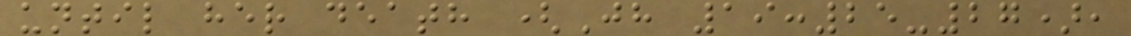until her death (Jh 19:25-27),
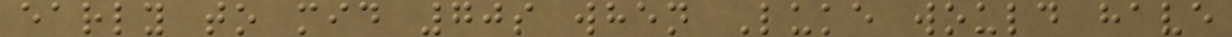early to mid 70s when Luke would have
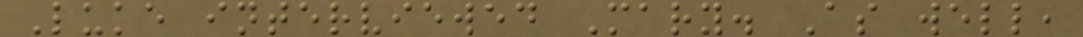Luke interviewed Mary. As well,
